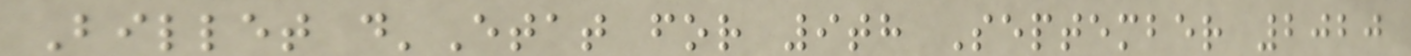Billet d'Etat for 9th September 2020
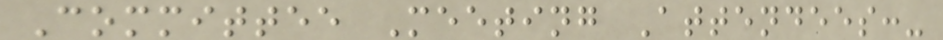Committee Meeting Attendees:-
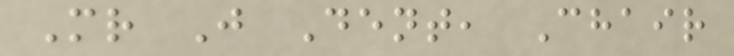Mr J Dent, Chair
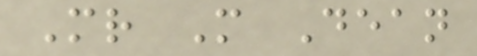Mr M Dean
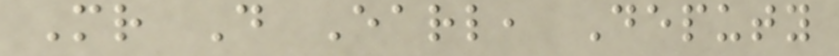Mr D Earl, Deputy
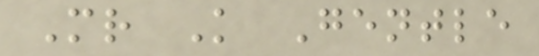Mr K Gentle
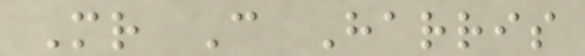Mr C Harris
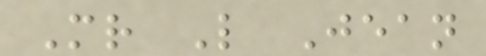Mr L Jean
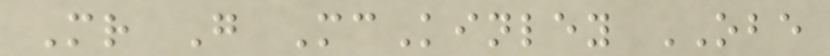Mr G McKinley OBE
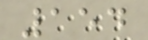154
